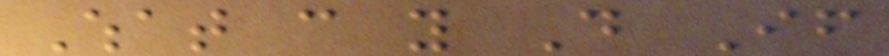What can you Do If
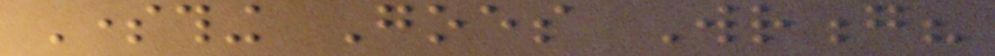Something Goes Wrong?
